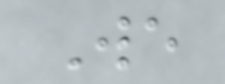We
